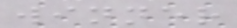winner
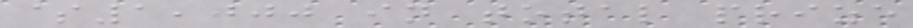$1,000 in total prize
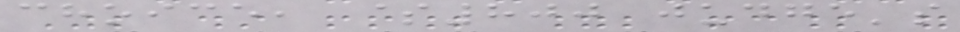choice, $800 judge's
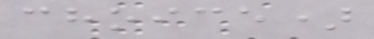choice)
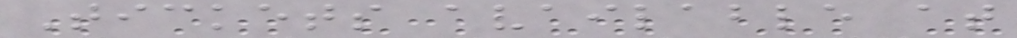Tickets available at
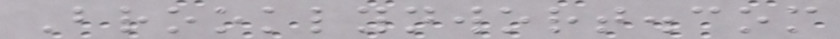Brooklynwort.com
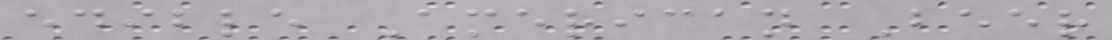edible American Beer
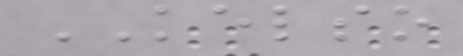KELSO
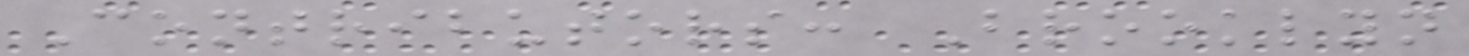Contributors: Brooklyn
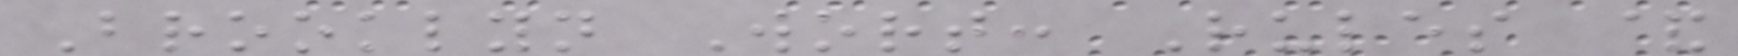Brooklyn Wort: Rules &
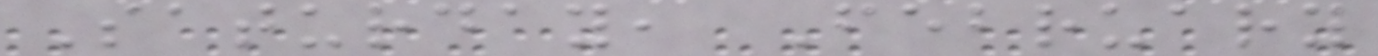Saturday, February
